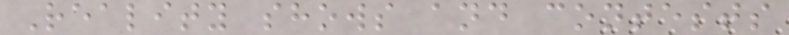Reality shows and contests
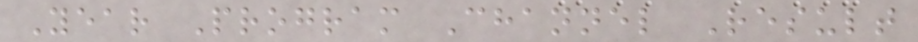Year Program Channel Result
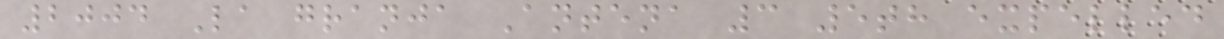2004 La granja Antena 3 5th expelled
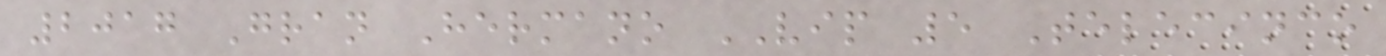2017 Gran Hermano VIP 5 Telecinco
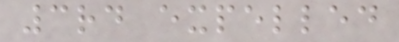3rd expelled
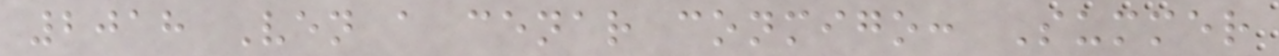2018 Ven a cenar conmigo: Summer
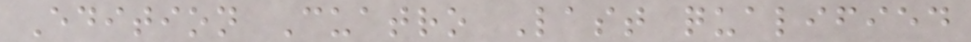Edition Cuatro Last qualified
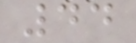44
